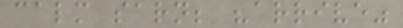calm sarn; "arrive"
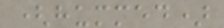(hummed)
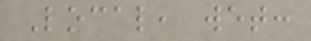Local, wet:
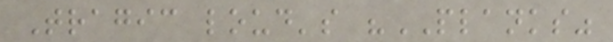Tragic loud's "PLANKS"
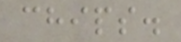chips.
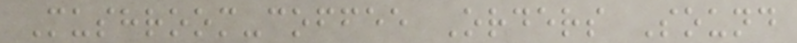Mushroom-coffee Orders Sound
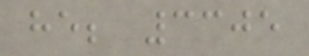he; 3305
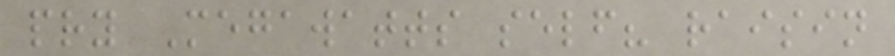pry Megawatts self? raisin
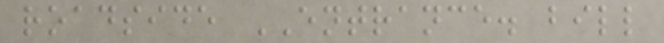roadside ENTRANCE. bill
